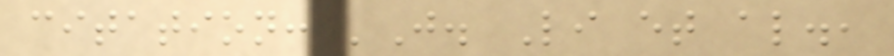citation: 'J. Li et al.,
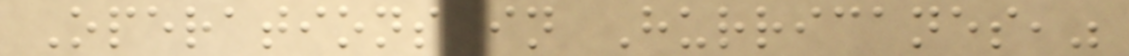Operations in Hurricanes,"
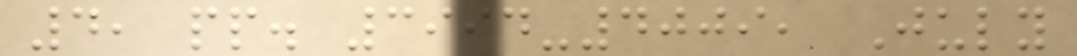4, pp. 3994-4009, July
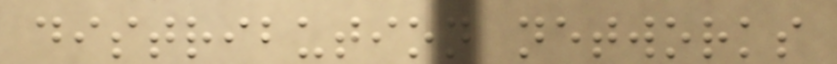distribution networks
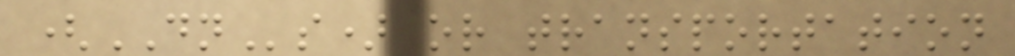(DNs) or transportation
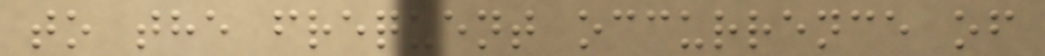to the frequent occurrence of
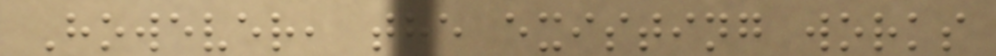However, the existing works
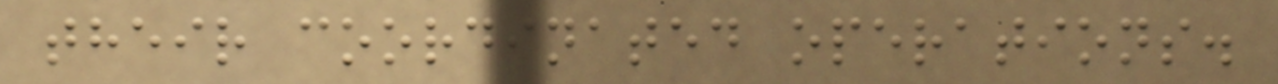their coordinated operations.
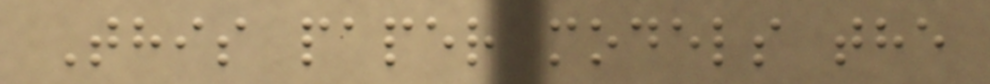This paper models the
